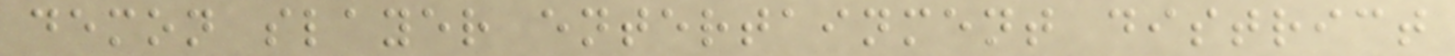demon slayer entertainment district
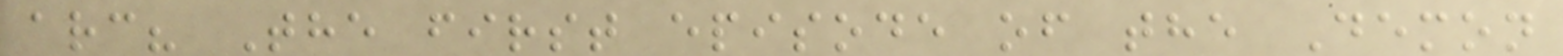arc? The first episode of the Demon
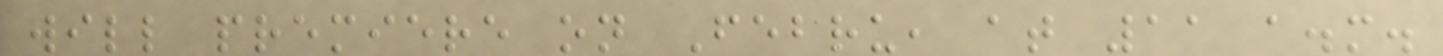will premiere on Febru, at 11 a.m.
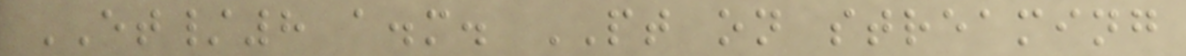ET/8 a.m. PT on streaming
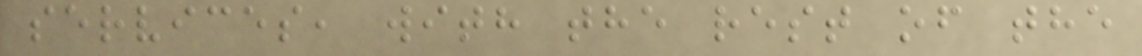services, with the rest of the
